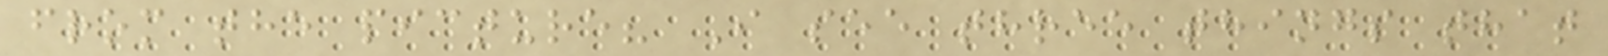from the picture? I see three things that
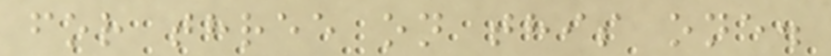for three on this one.
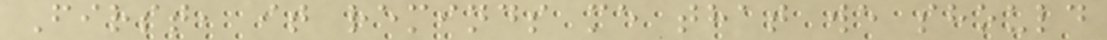First, it reminds me that we should
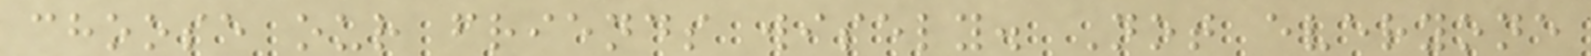choose our friends wisely. Not everyone
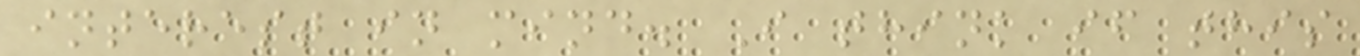interest in mind. I think if this
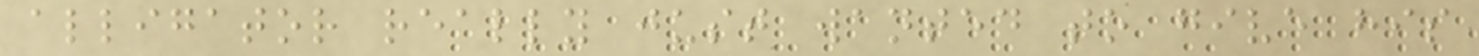alligator really just wanted to give his
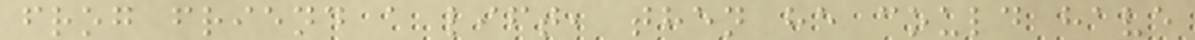frog friend a lift, then he could have
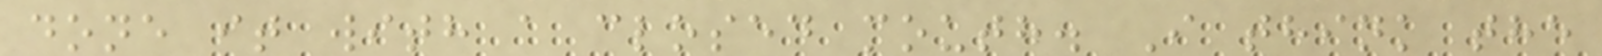done it with a closed mouth. I think the
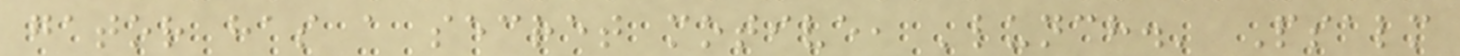gator has a secret motive, 'lunch.' Psalm
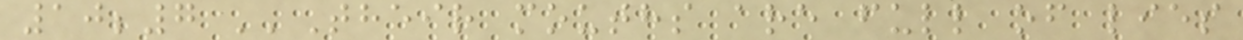10;7 ''Their mouths are full of lies
